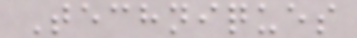Techniques
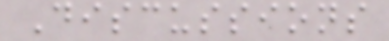Discussions
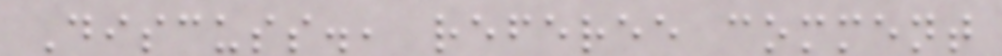Discuss., referee comment
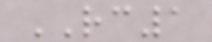RC1
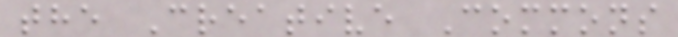the Creative Commons
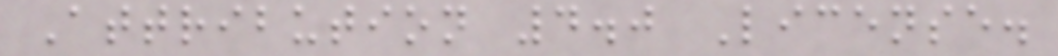Attribution 4.0 License.
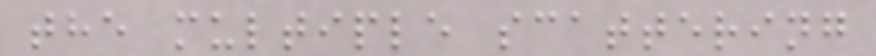the multiple scattering
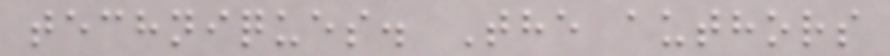techniques. The authors
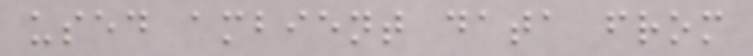used ambient data from
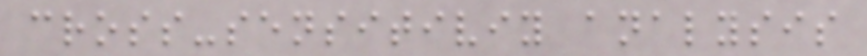cross-sensitiviy analysis
